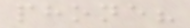phone?
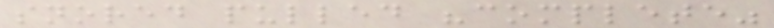snored pulled "complete"
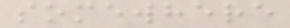somewhere
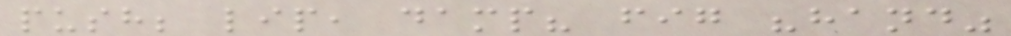push; lip, damp? fig "hand"
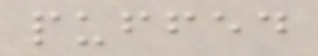puffed
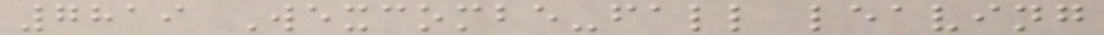7819 Wexcombe-fall leaving
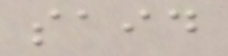said
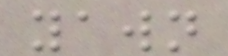yawn
